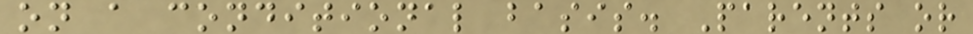on a conditional basis. Parents or
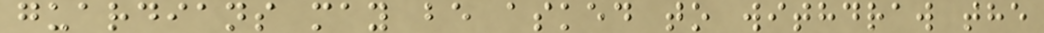guardians may be asked to withdraw the
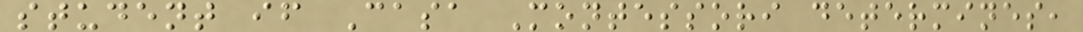student if Casa Montessori determines,
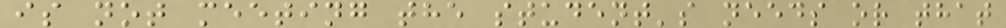is not meeting the student's needs or that
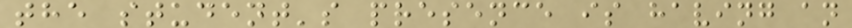the student's presence is having an
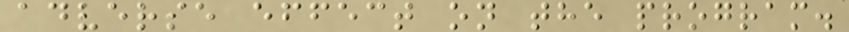adverse effect on the program.
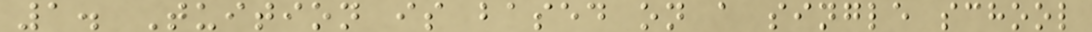1. Tuition is based on a single school
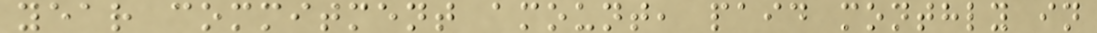year commitment amount, paid monthly in
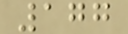177
